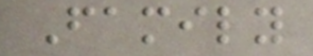Family
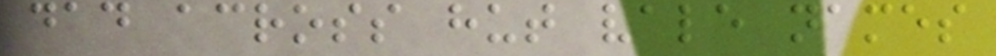dad across hut vale names
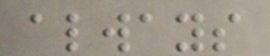always
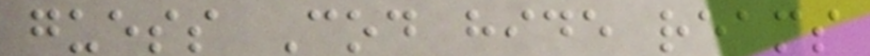guess Cod hide reams
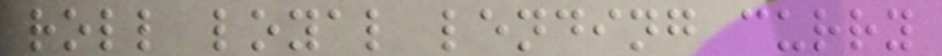roll loyal lending curry
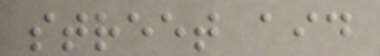street aid
